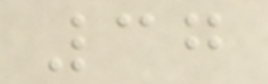37
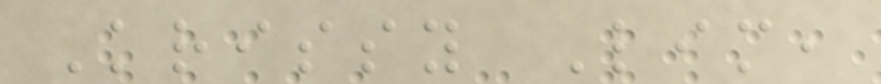Krissy Lim,
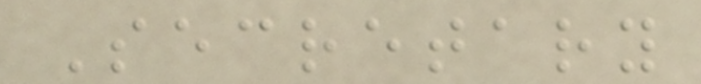Secretary
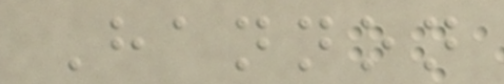Hannon
